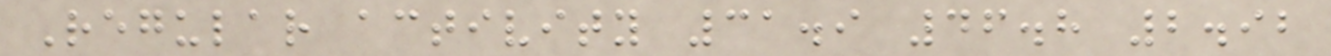Regular activity 31.9 46.8 2.92
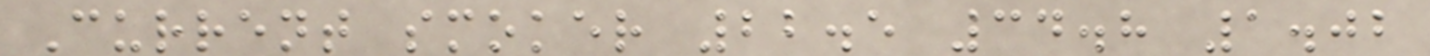Current smoker 22.5 34.8 1.02
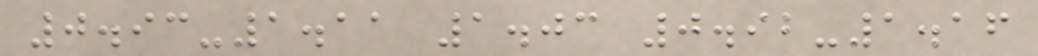0.93-1.11 1.03 0.92-1.16
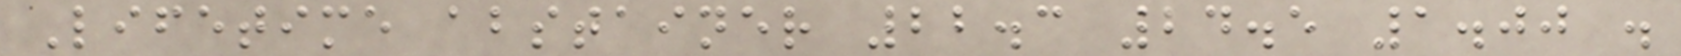Lifetime abstainer 22.3 24.5 1.00 .
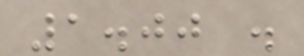1.00 .
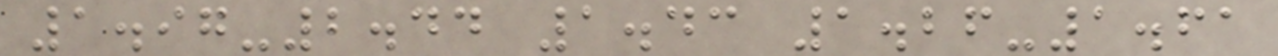1.97-2.44 1.43 1.26-1.61
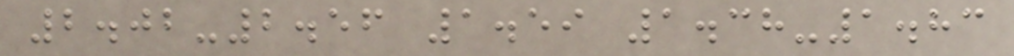2.02-2.56 1.59 1.38-1.83
